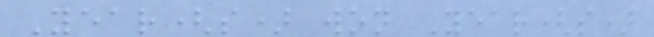Year(s) won Year(s)
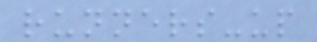runners-up
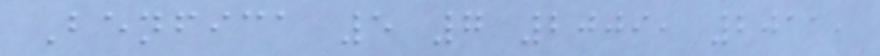Benfica 5 7 2009, 2011,
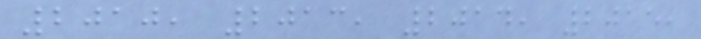2010, 2013, 2014, 2015,
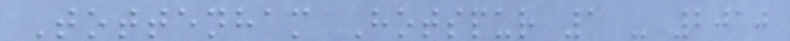Tottenham Hotspur 1 - 2010
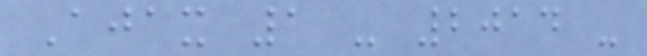Ajax 1 - 2014 -
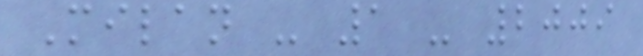Milan - 1 - 2009
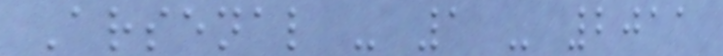Arsenal - 1 - 2011
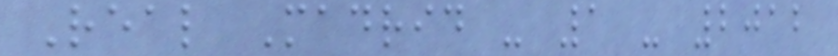Real Madrid - 1 - 2012
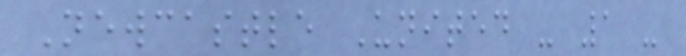Newcastle United - 1 -
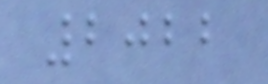2022
